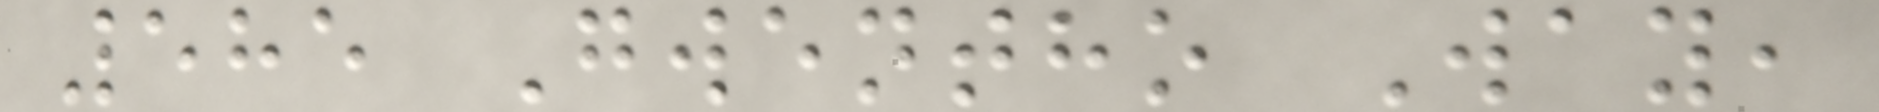585 Gwentho Way,
